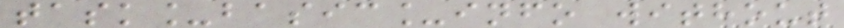task_basic_info without
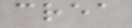crea
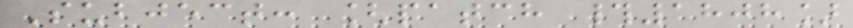Subject: [patch #1808]
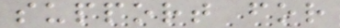support for
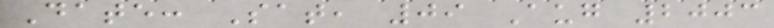Date: Sat, 09 Aug 2003
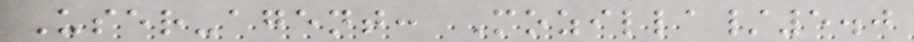User-agent: Mozilla/5.0
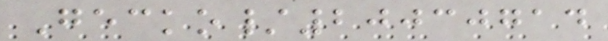Gecko/20030714
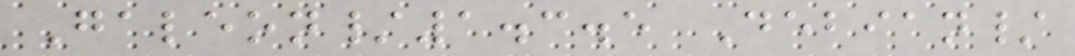Galeon/1.3.5 Debian/
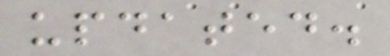updated.
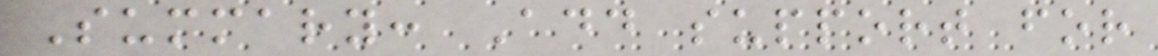Summary: Add support for
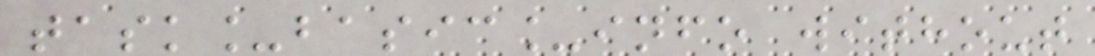task_basic_info without
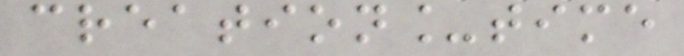creation_time
